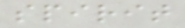spirit
